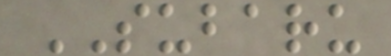SUBARU
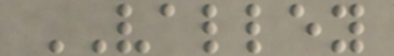VALLEY
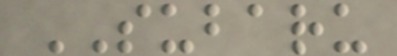SUBARU
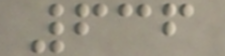636
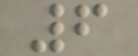6
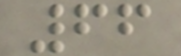66
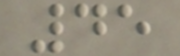45
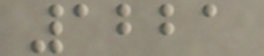1221
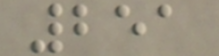251
